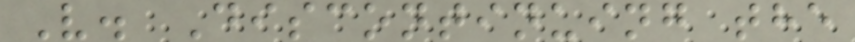V. Discontinuing the
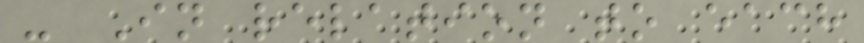- In relation to each
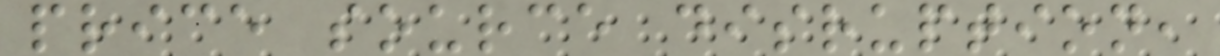price source disruption,
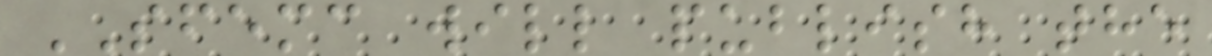SFEMC will publish the
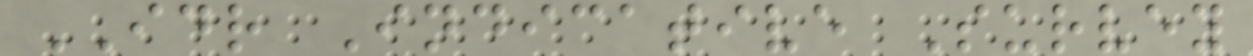IDR Indicative Survey
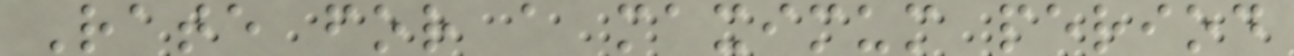Rate for a maximum period
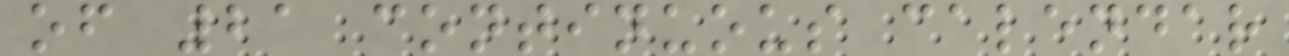of 21 continuous calendar
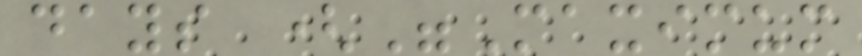days ("Maximum
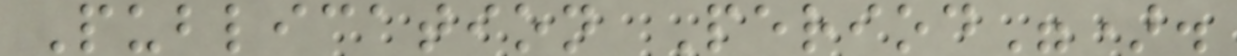Publication Period").
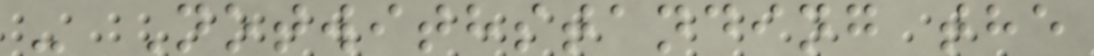- Notwithstanding the
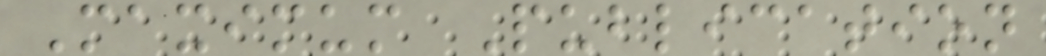Maximum Publication
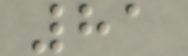81
